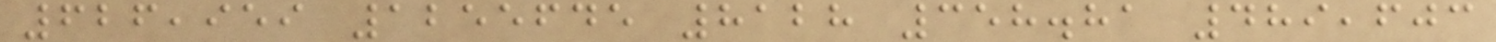626,959 1255645 8128 358.81 489,603
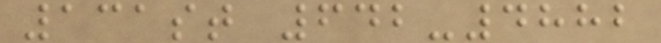131st 642-4882
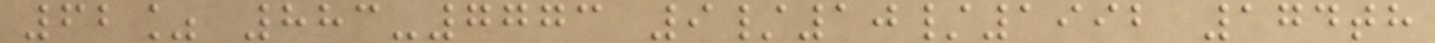62% 883-7773 9/10/1992 174th
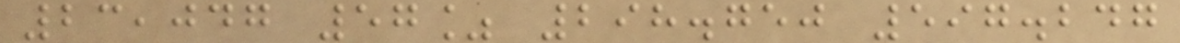23,047 57% 298.750 597.247
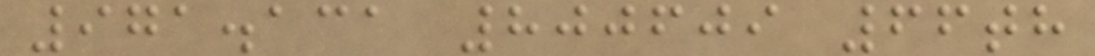971.131 800609 66th
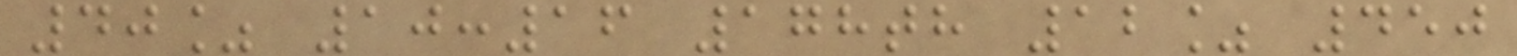40% 10:16 178th 12% 450
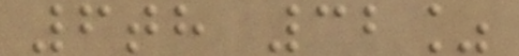6th 32%
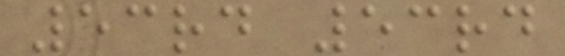53rd 53rd
